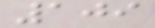109
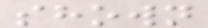shown
